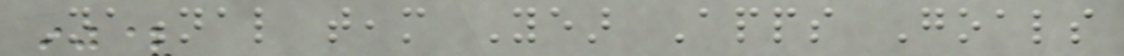National team Year Apps Goals
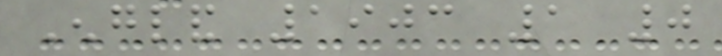England 1903 1 0
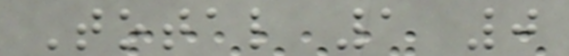Total 1 0
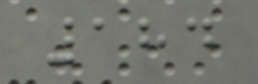184
